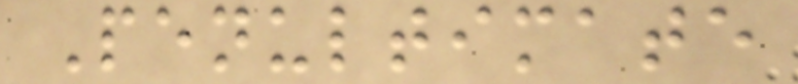Penultimate
